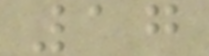17
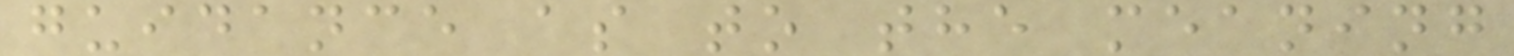guidance as to the meaning
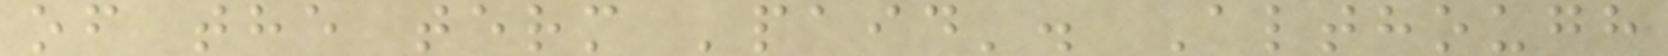of the term 'paid'. Although
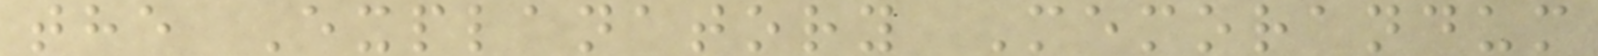the Explanatory Memorandum
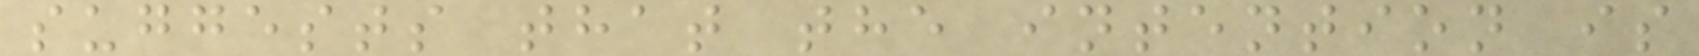suggests that the intention is
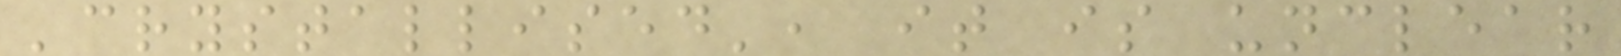'crystallised', it is unclear
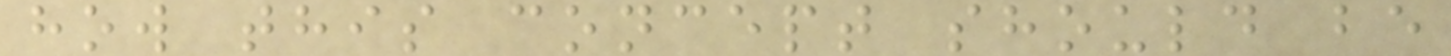how this concept should be
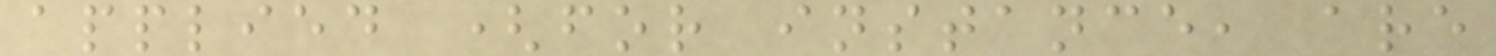applied (for instance, are
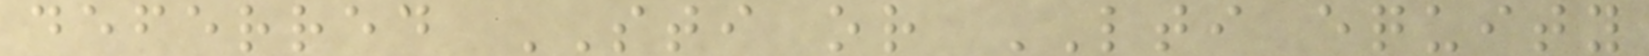deferred STI or LTI equity
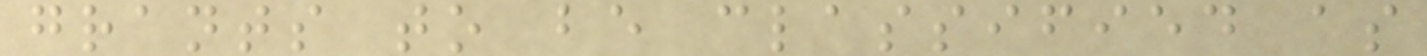grants to be classified as
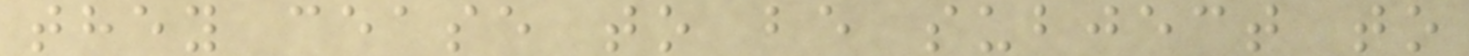they cease to be subject to
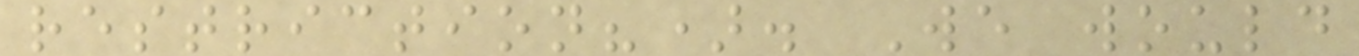restriction?). We would
